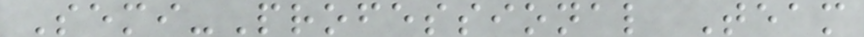Semi-Professional Team
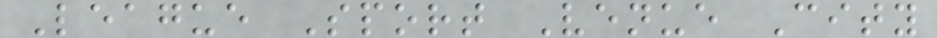League Sport Venue City
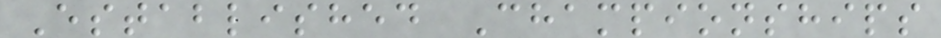Established Championships
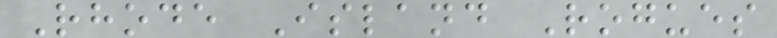Rhode Island Rogues
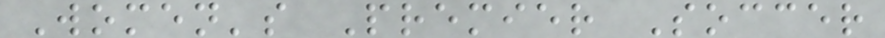Women's Premier Soccer
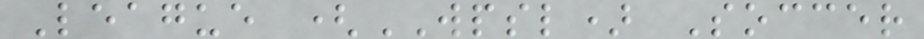League (WPSL) Soccer
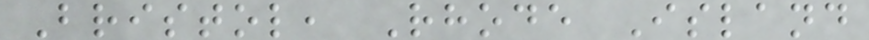Bristol, Rhode Island
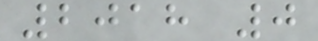2018 0
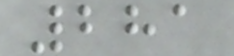281
